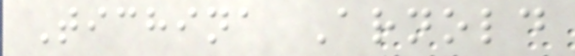Tichina Arnold
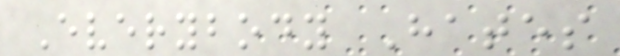Everybody Hates
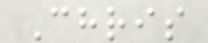Chris
